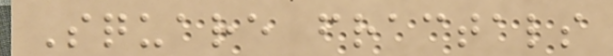Square fractals
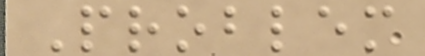Problem
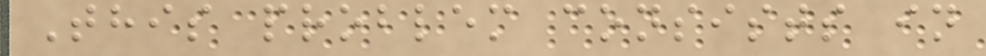This problem consists in
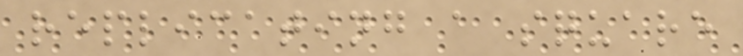replicating a square
